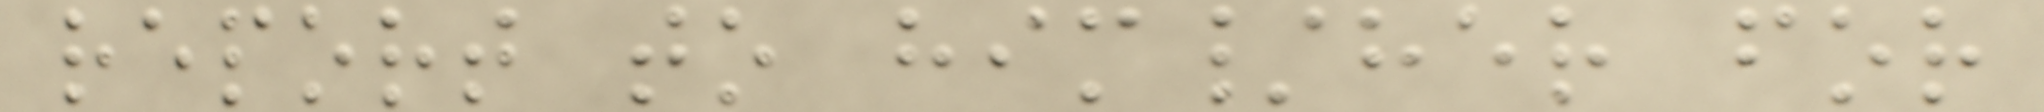report to him/her for
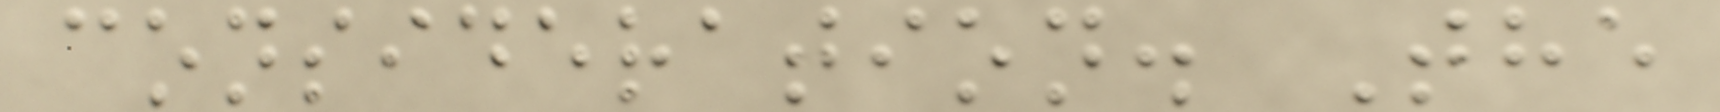consideration. The
